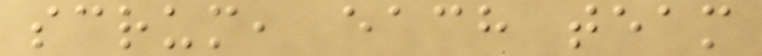scrum, each team
